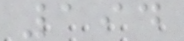194
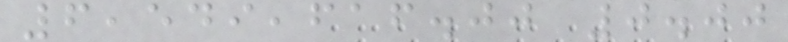6,549,616.00 0.00
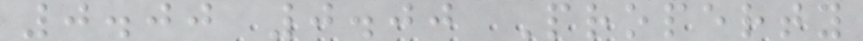0.00 0.00 Property
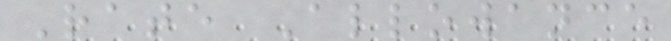Rate Allowance
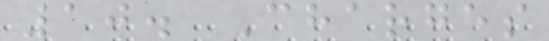10. Charges
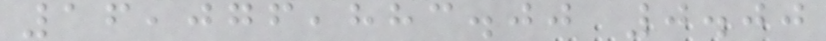16,076,883.00 0.00
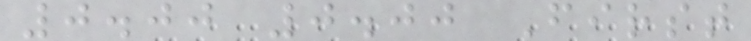0.00 0.00 First
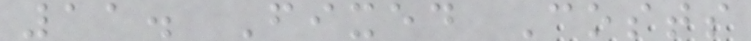11. Fixed Costs
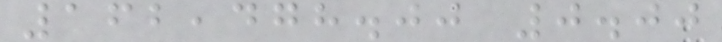162,478.00 0.00
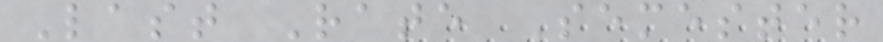Last Rate Semester
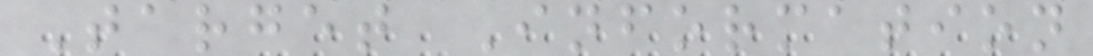Target Information
